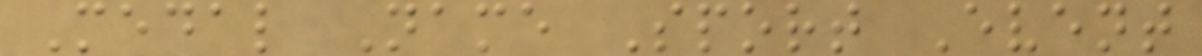Medal Name Sport Event
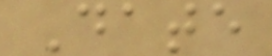Date
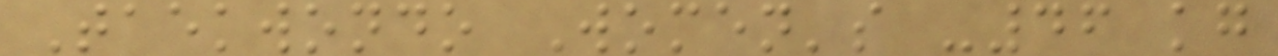Taekwondo Women's -46 kg
